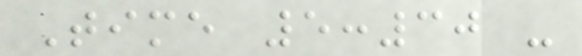Time 5:30 -
